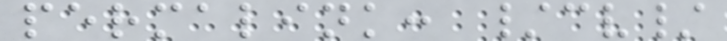permalink: /cv/
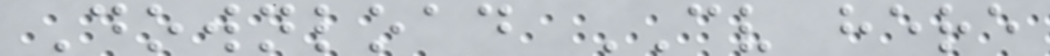Download CV here
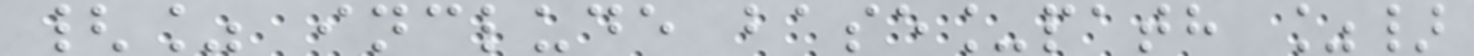{% include base_path %}
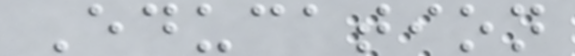Education
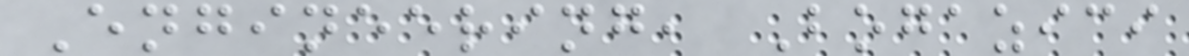Engineering, Bogazici
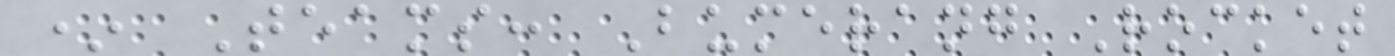* Teams: Bumerang Rocket
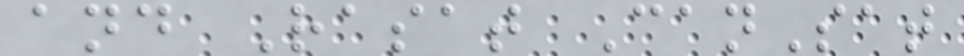and Rasat CanSat
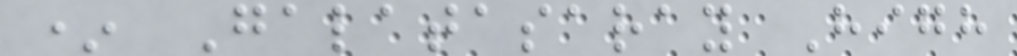* Galatasaray High
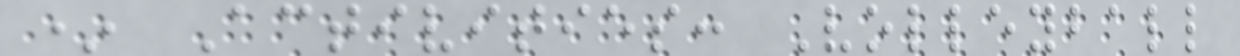* Activities: Volleyball
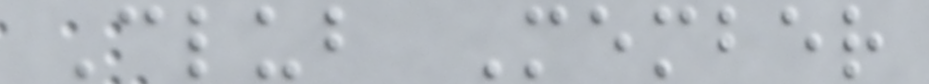Club Member
